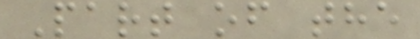Part of the
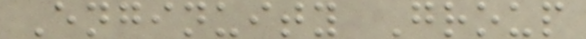Enginuity Group
